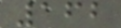162
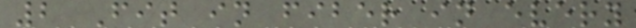2 Fit in fiber in every
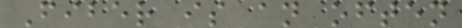Fiber is an often
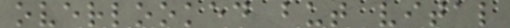overlooked but vital
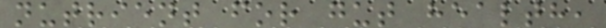nutrient for gut health,
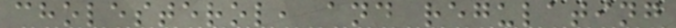cholesterol, and regulating
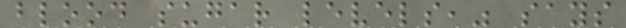blood sugar levels," says
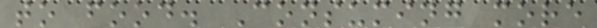to food. Consuming more
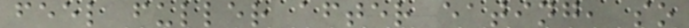feel fuller after eating, so
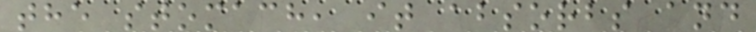the stomach, it absorbs and
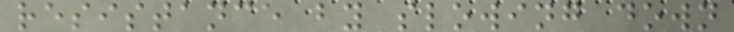resistance by slowing down
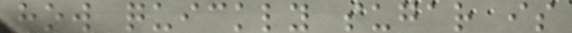how quickly sugar is
